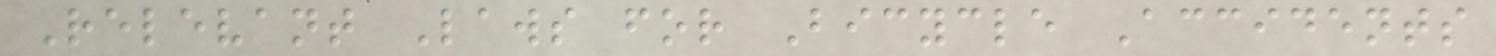Relevant Laws for Bicycle Accidents
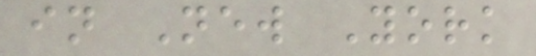in New York
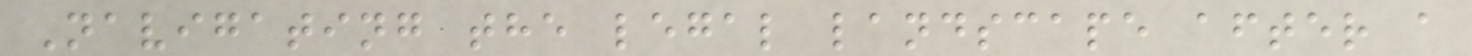Navigating the legal landscape after a
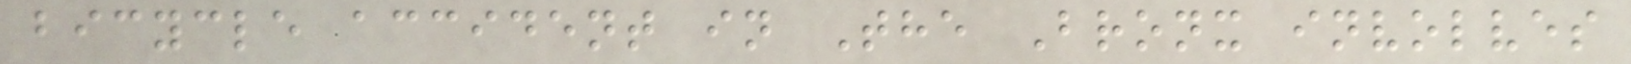bicycle accident in The Bronx involves
